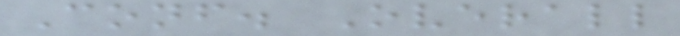Conf. Overall
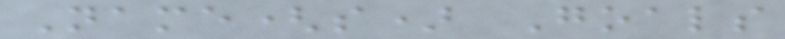Name(s) Goals
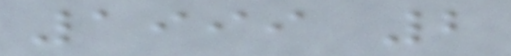1999 2
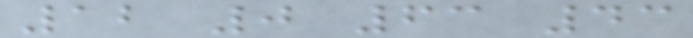12 0 63 43
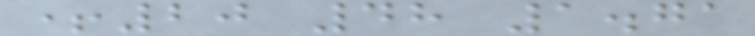+20 48 1.71
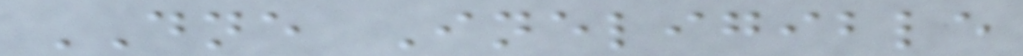DNE Ineligible
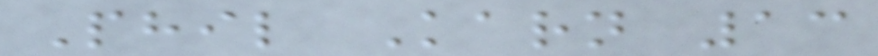Phil Karn 13
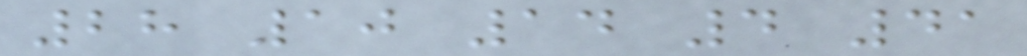28 10 14 4 41
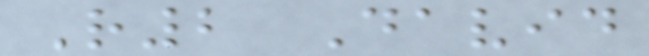R2 David
